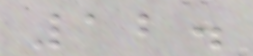12.
